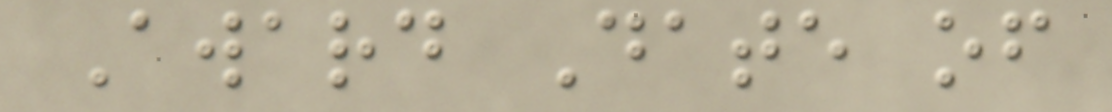Award Date of
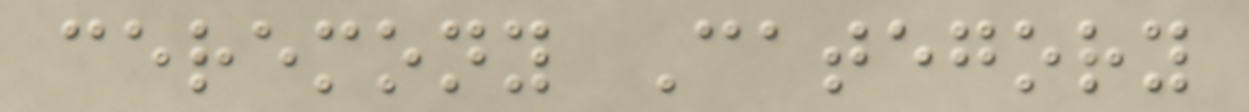ceremony Category
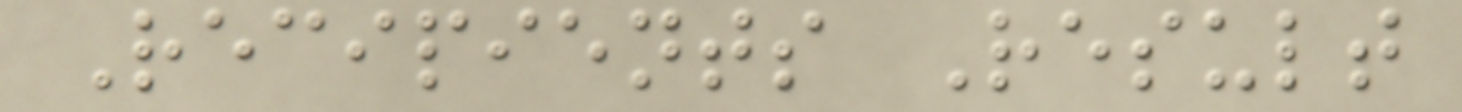Recipients Result
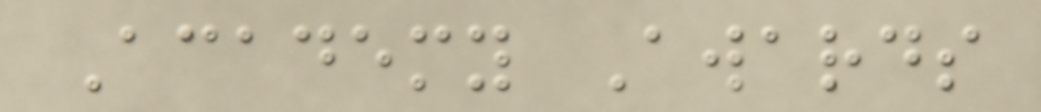Academy Awards
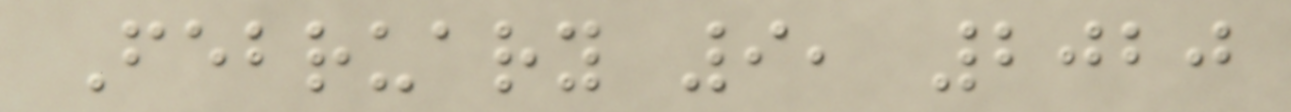February 9, 2020
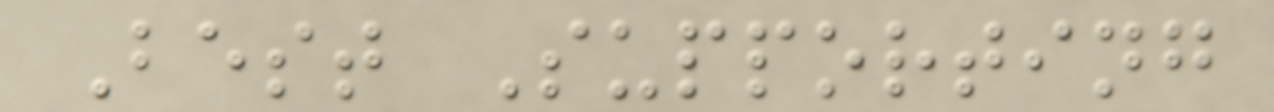Best Supporting
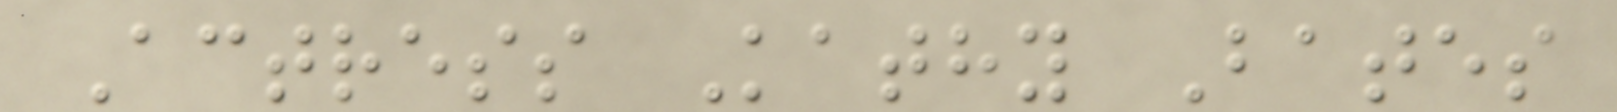Actress Kathy Bates
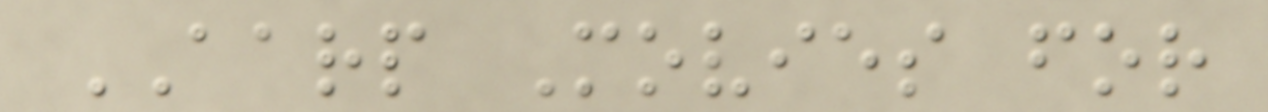AARP Movies for
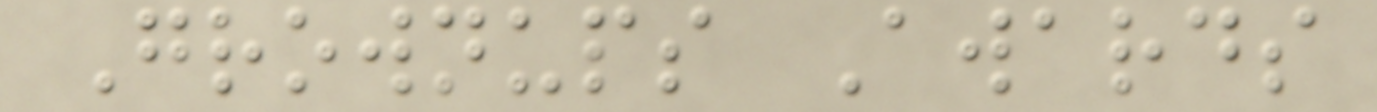Grownups Awards
